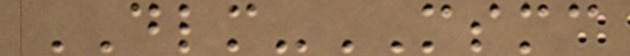DLM-MSMC
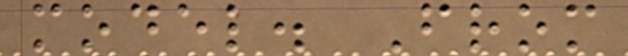model. From
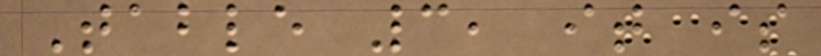Table 3, it is
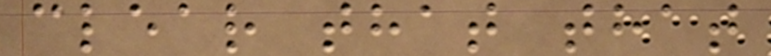clear that that
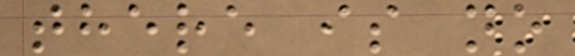there is no
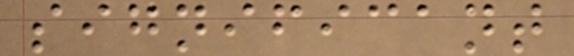significant
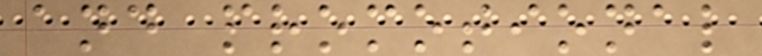and promotional
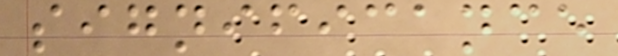significance
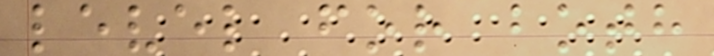level for both
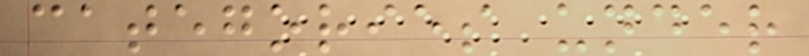categories under
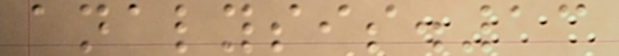analysis.13
